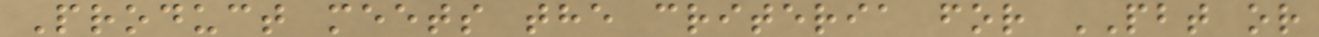Product meets the criteria for PBT or
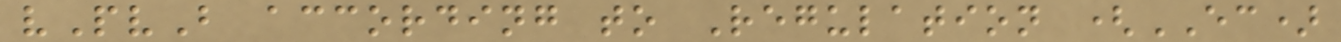vPvB according to Regulation (EC)
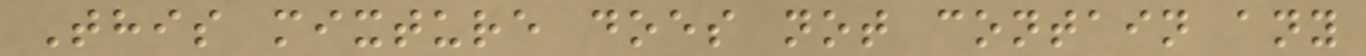This mixture does not contain any
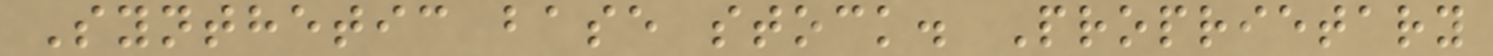Synthetic base stock. Proprietary
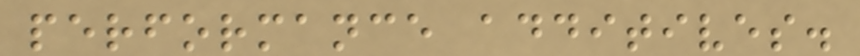performance additives.
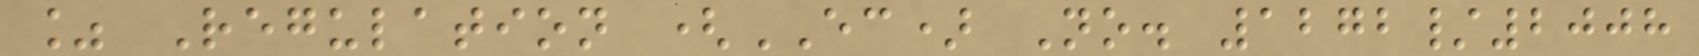% Regulation (EC) No. 1272/2008
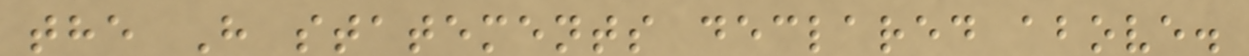the H statements declared above.
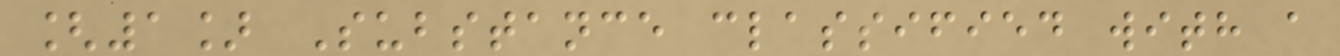[1] Substance classified with a
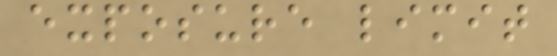exposure limit
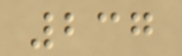237
